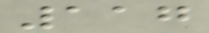117
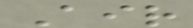Air
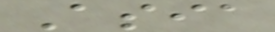Asia
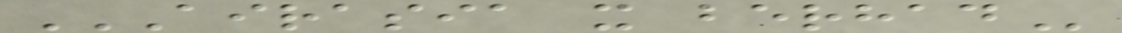AIRASIA X BERHAD
